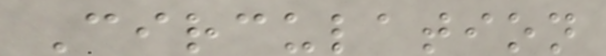Circulation
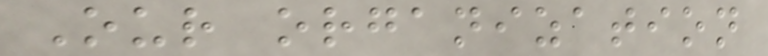Our organization
